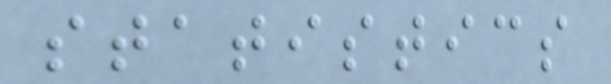statistics
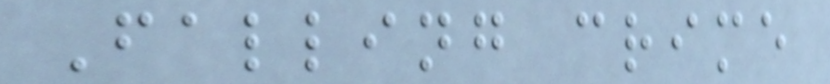Falling crime
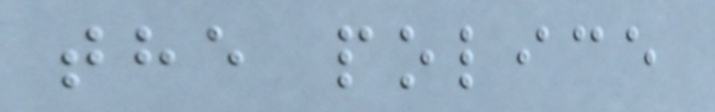the police
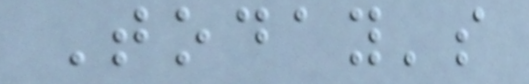Today's
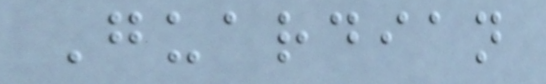Guardian
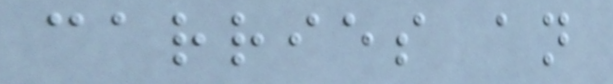carries an
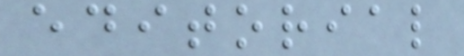editorial
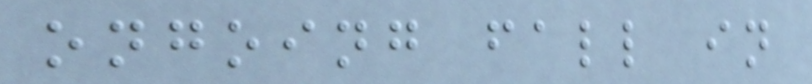ongoing fall in
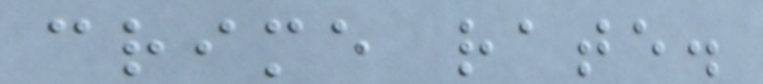crime rate.
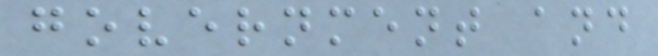government and
